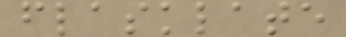flasklate
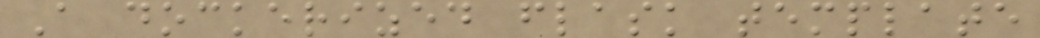A dockerized flask template
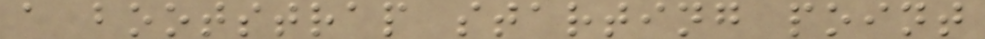a bootstrap starting point
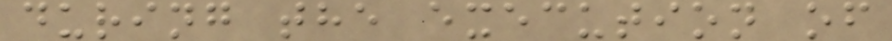during the execution of
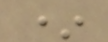*
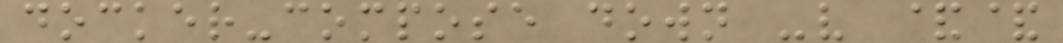docker-compose down -v &&
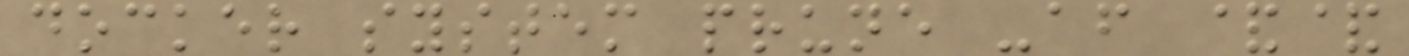docker system prune -af &&
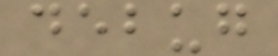debug
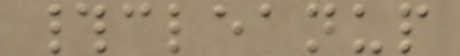#cleanup
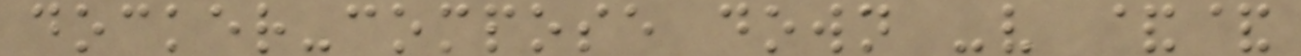docker-compose down -v &&
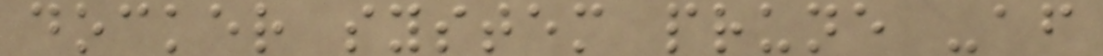docker system prune -af
